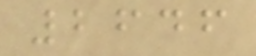2646
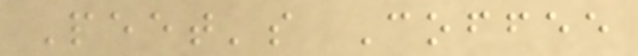Peet's Coffee
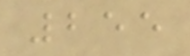255
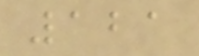121
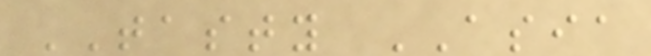TASTY ASIA
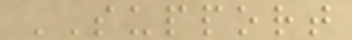SUPPORT
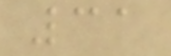31
